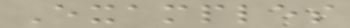Examples
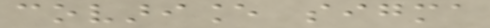covariance sigma
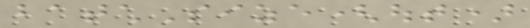batchSize(out)
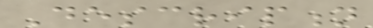Description
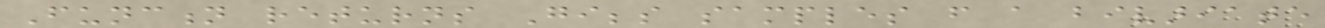Function returns Gibbs samples from a bivariate
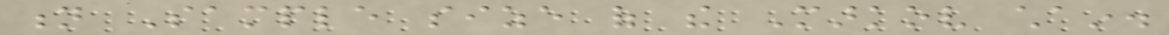n Sample size of the Markov chain.
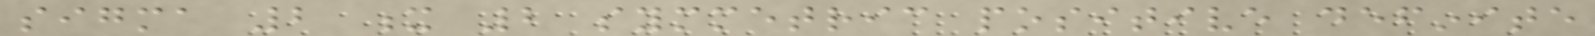sigma 2 x 2 symmetric positive definite
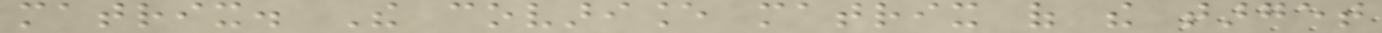matrix. The covariance matrix of the target
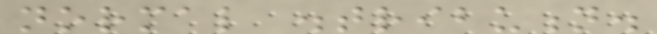normal distribution.
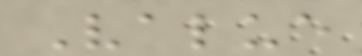Value
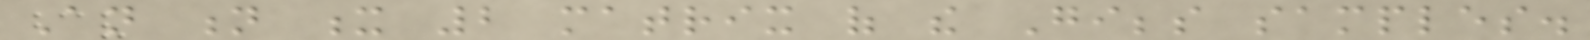An n x 2 matrix of the Gibbs samples.
